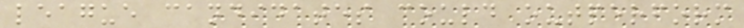league candidates could outperform
